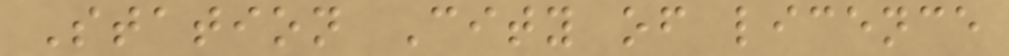Station City of licence
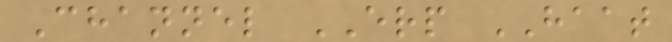Channel ERP HAAT
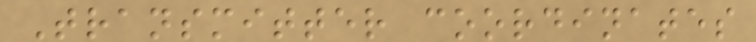Transmitter coordinates
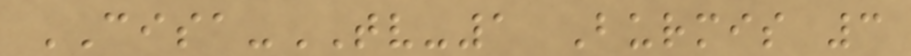CISA-TV-1 Burmis 3
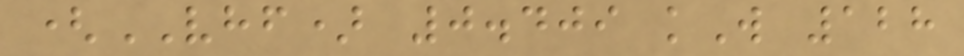(VHF) 0.409 kW 128
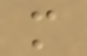m
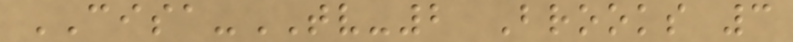CISA-TV-2 Brooks 3
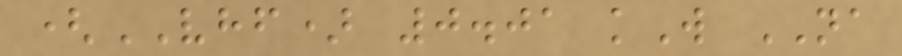(VHF) 0.01 kW NA
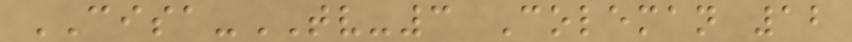CISA-TV-3 Coleman 12
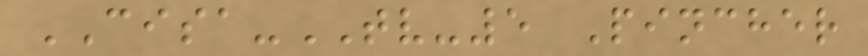CISA-TV-5 Pincher
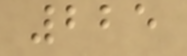225
